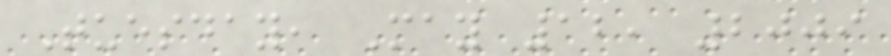Tuesday, May 12, 2009
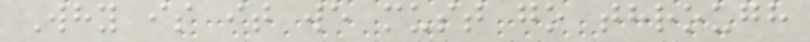Why is it we must go through
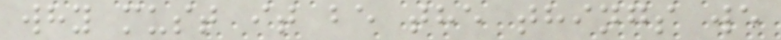why must it be the things we
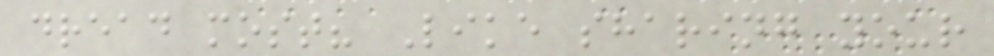dread most? Like sharing your
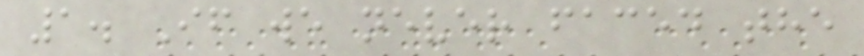1. If we never faced the
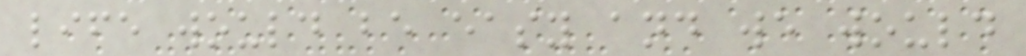life would be easy and we would
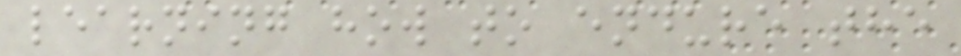learning how to endure the
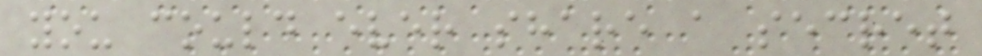you could ever share a secret
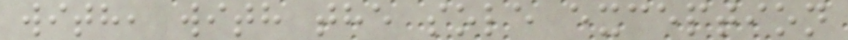with, with the sole exception
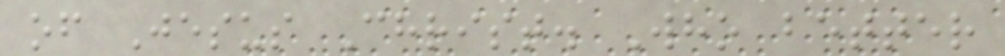of Jesus Christ. Who better
